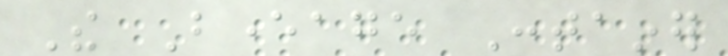The Beverage Container
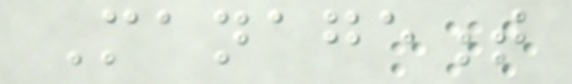Management
